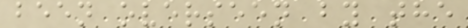been overseen by the
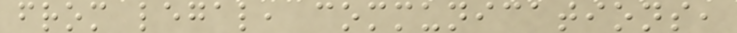from legal, communications,
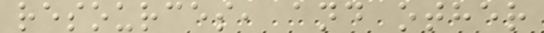resources, and other
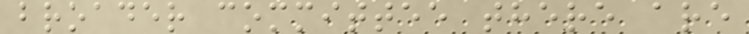broader committee there are
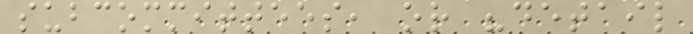subcommittees, or "detail
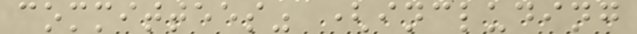committees" (including
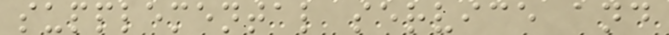supplemental service and
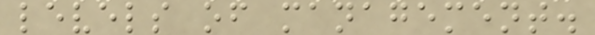levels of management.
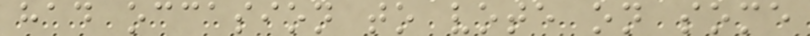had occasion to vote on some
